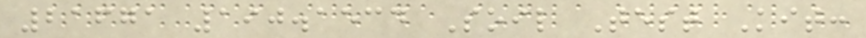21671 190.1534 Soil Test Kit:
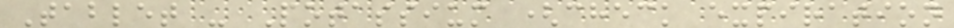Tablet - Potassium (check expiration
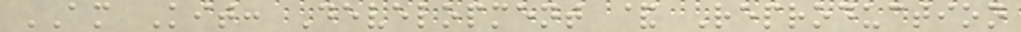AM Kit: Development & Reproduction
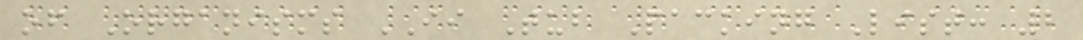of Organisms II Tub Packing List: 2
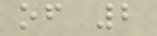of 2
